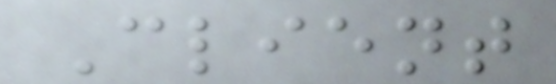Client
